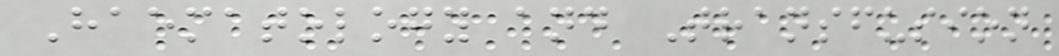Haematology and Transfusion
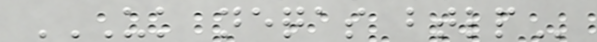UK NEQAS BTLP
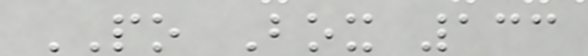PO Box 133
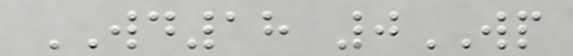WD18 0WP
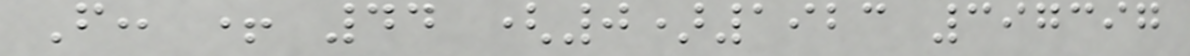F: + 44 (0)1923 397397
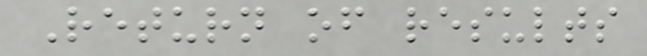Return of results
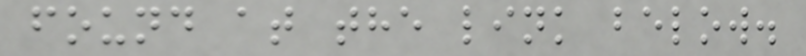found at the link below.
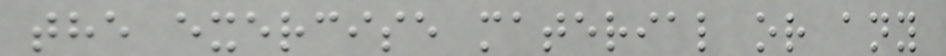the exercise material or any
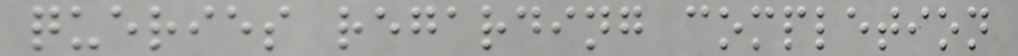queries regarding completion
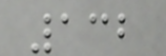132
